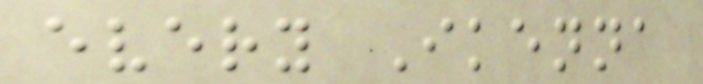every Ikenna
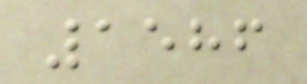1586
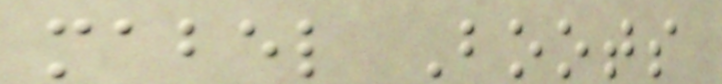mabel Boots
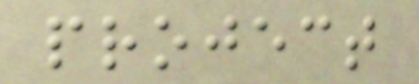project
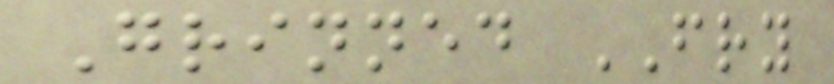Grinned FRY
